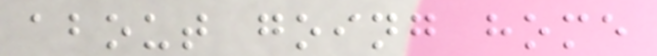about going home
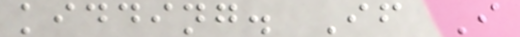kidding. If I
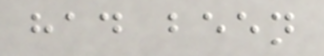had been
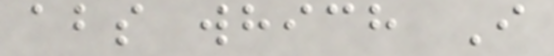abs which I
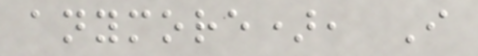anymore), I
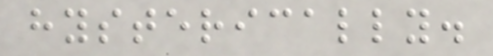hysterically.
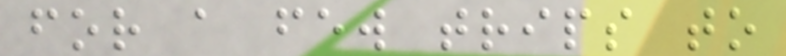for a few trips to
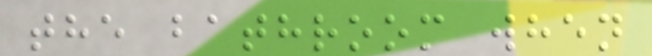the bathroom when
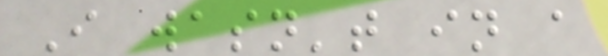I wasn't in a
